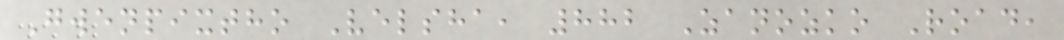Gwenpixtho Velsha, 882 Zanozko Road,
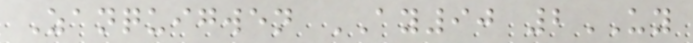Zanquigwen AY90 2UY
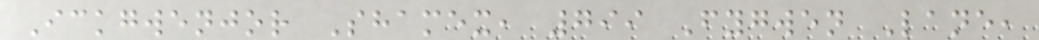Ickgwenjor Shamex, 799 Fygwen Lane,
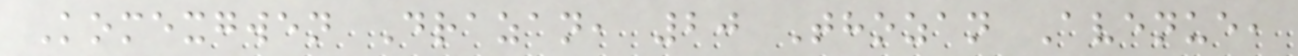Komexgwen Drazan, 20 Thozan Avenue,
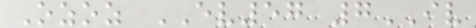Ozoz EV57 7IV
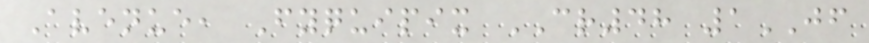Avenue, Fyquipix CR48 1JF
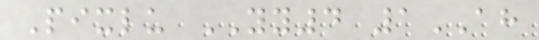Pixlu YY4 1AH
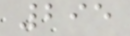295
